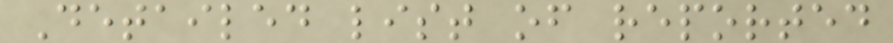Detailed list of reported
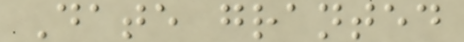Date granted
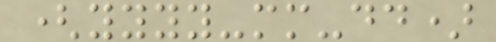(yyyy-mm-dd)
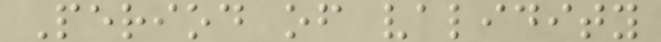Period of validity
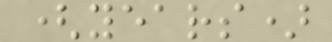(years)
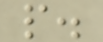p.
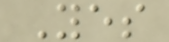Yes
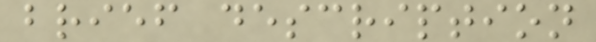brief description
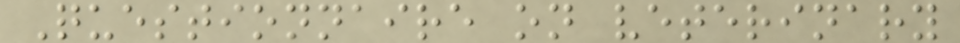Questionnaire on veterinary
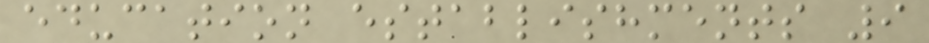education establishments 9
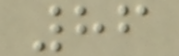86
